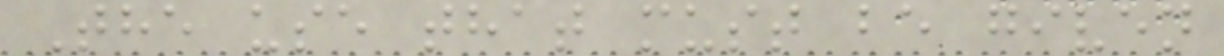The use that must be given
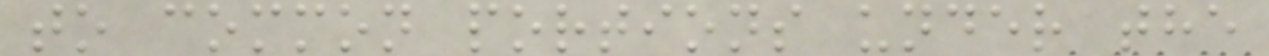to common portions under the
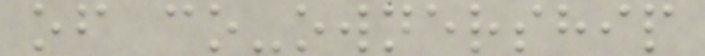of co-ownership
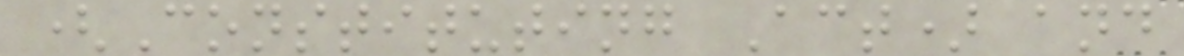(Constituting Act) and
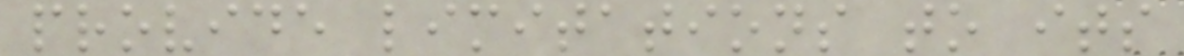provide limitations to its
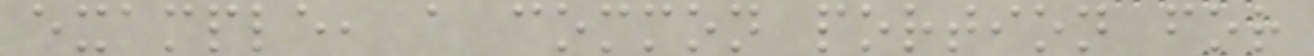example, a common portion for
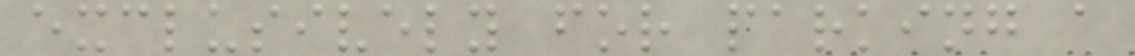exclusively for parking a
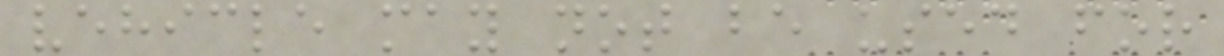vehicle may not be used for
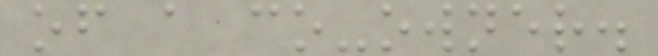of a co-owner.
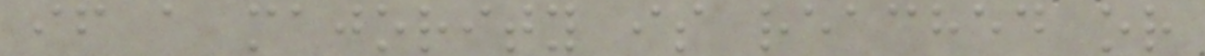if a majority is reached or
